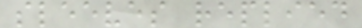sleeves replied
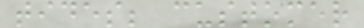tides; customer
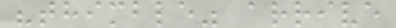"thimble" arrive
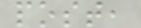post,
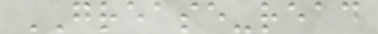GREASE-read
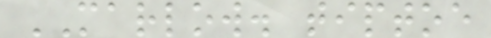MARLOW. tiptoe
